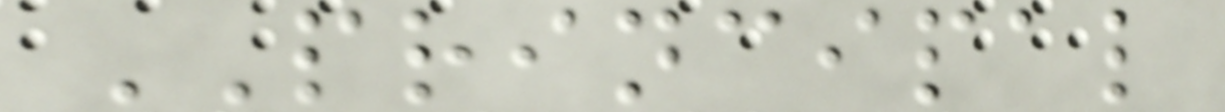PRINCIPAL
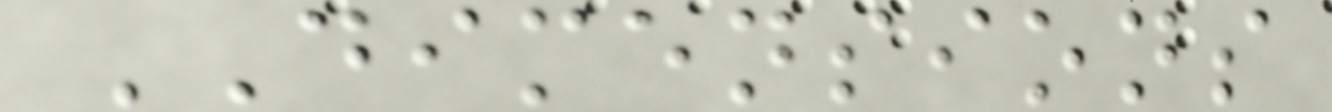DIMENSIONS
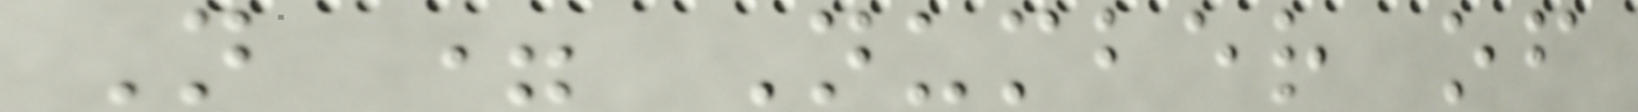N = Number of
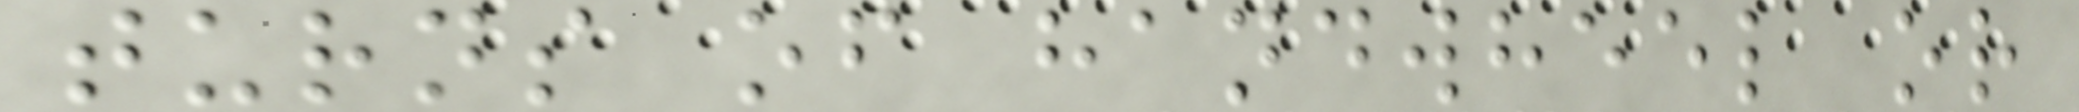turns of handwheel or
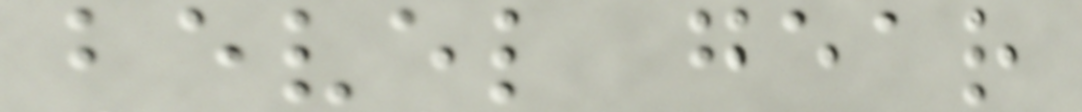bevel gear
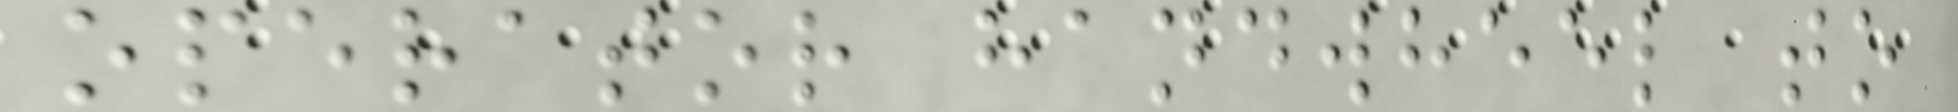operator handwheel to
